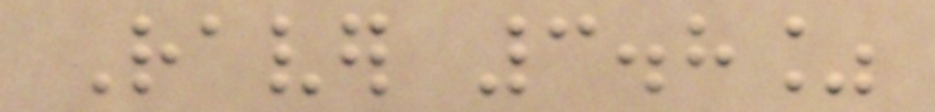Raver 3.8%
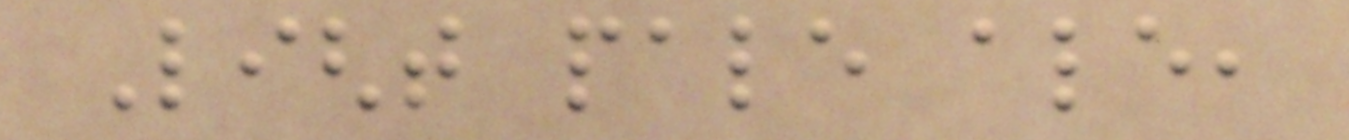Light pale ale,
